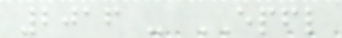2016 - EPFL
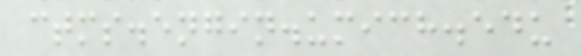ctms.engin.umich.edu
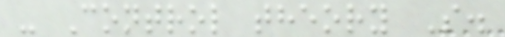- Control theory S.
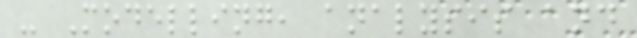- Modelling, analysis and
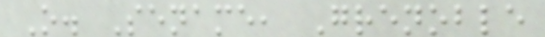O. Sename, Grenoble
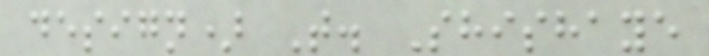design) T. Shishaye
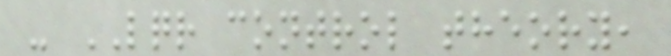- LQR control theory,
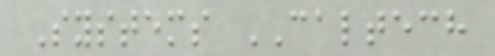Systems CALTECH
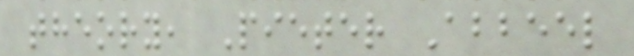theory, Pieter Abbeel
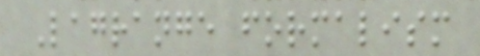Lagrange formalism
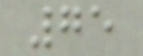75
